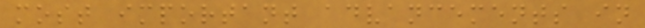most important advancements in
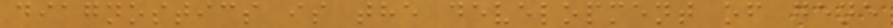diagnostics is the development of gene
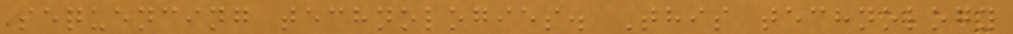sequencing technologies. This technology
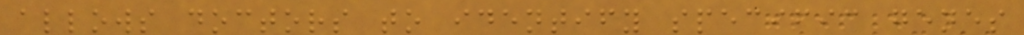allows doctors to identify specific genes
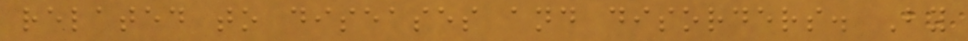related to diseases and disorders. By
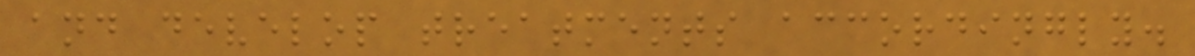and develop treatments accordingly.
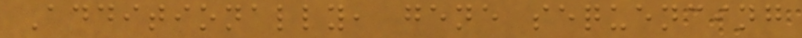Additionally, gene sequencing
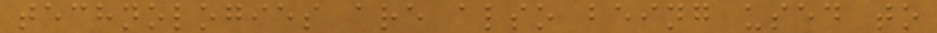technologies are also being used to
